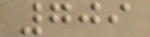709
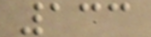133
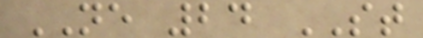NE 24 ST
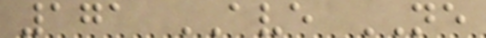171 AVE NE
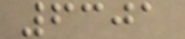6301
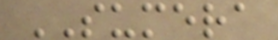SUMERA
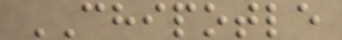CHIPOTLE
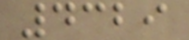4329
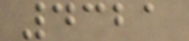4321
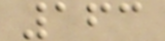163
